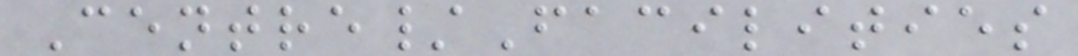Centre/Facilities
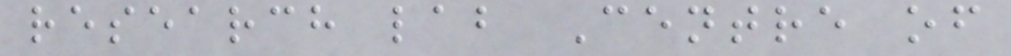research lab Centre of
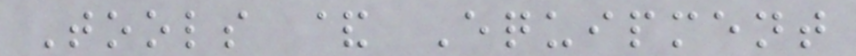Tools & Equipment
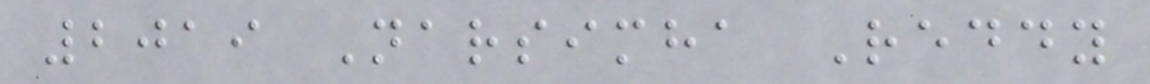2019 Narsimha Reddy
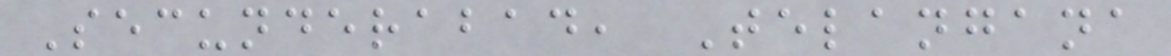Secunderabad, Telangana
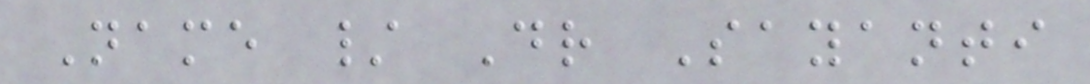Name / Dr Sayanti
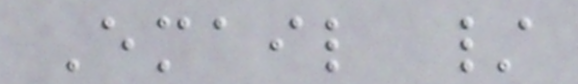Email /
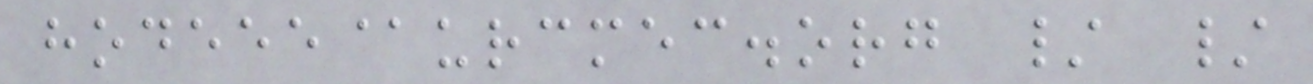hodeee@urcmec.org / /
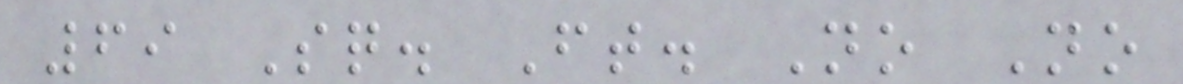69 Sq. Ft. No No
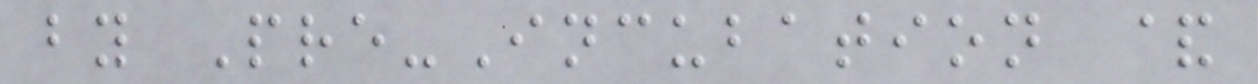by Pre-Incubation &
